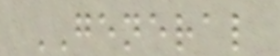GENERAL
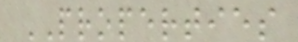PROPERTIES
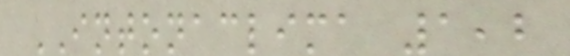INTONACLIMA 1,2
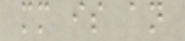mm is an
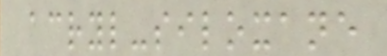acryl-siloxane
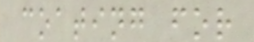coating for
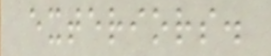exteriors.
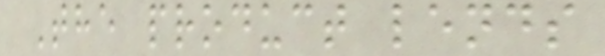The product lends
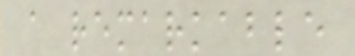a remarkable
